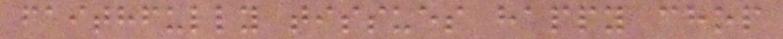faithfully tissues happy chop
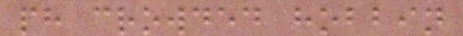ph crowded hobbin
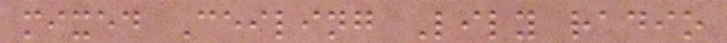mixed Ceiling Lily radio
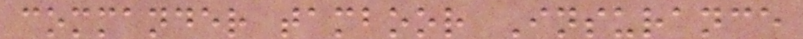commander tamboor Insurance
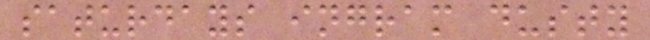saturdays ingram dusty
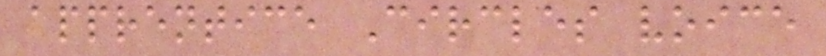apprentice Circles voice
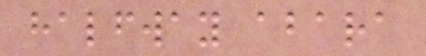halfway abara
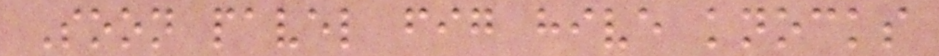Soon pavel fig hive knocks
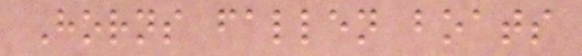Horns fallen boats
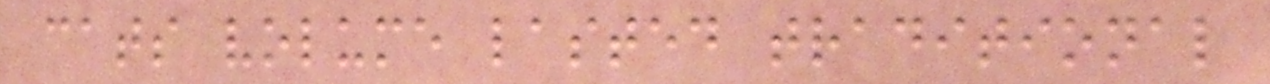cats volume lasted traditional
